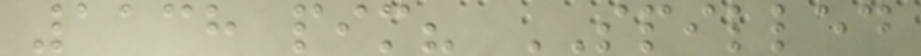1138 pim? SPILLED
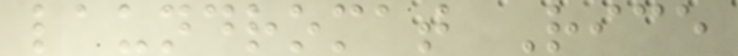laundromat Rice
